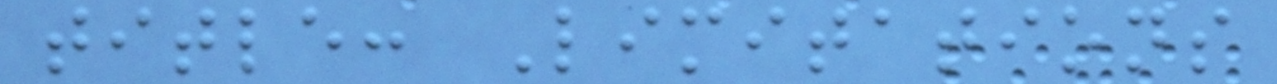title: Limitations
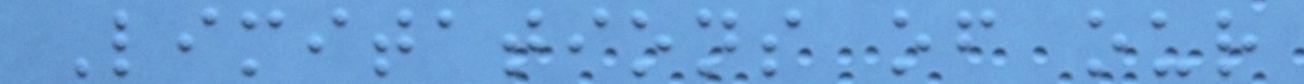Limitations of our
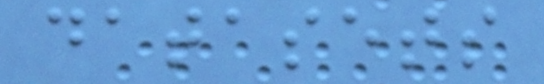datasets
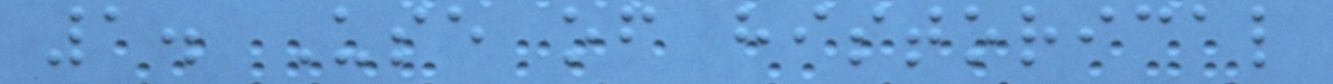1. Use of historical
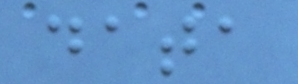data
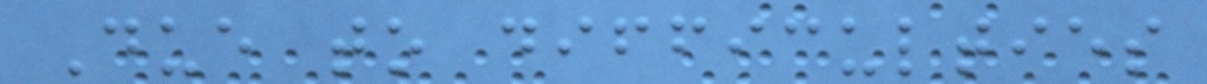Due to difficulties
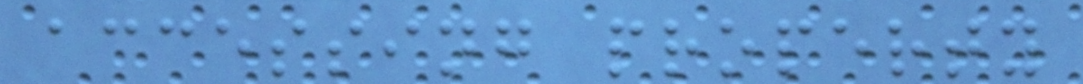accessing property
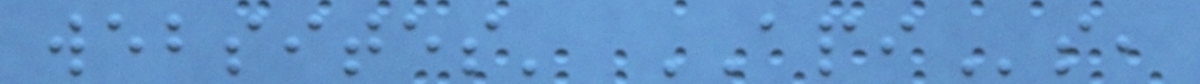websites' APIs,
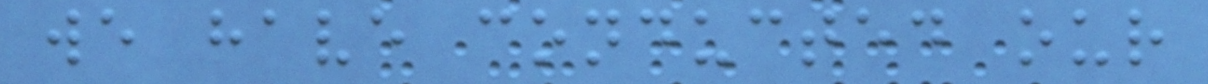we have conducted our
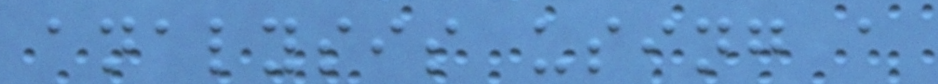analysis using a
